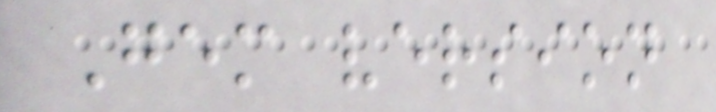Gem version
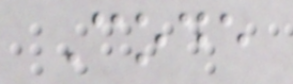Code
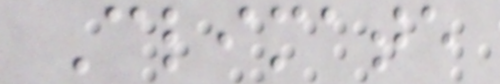Climate
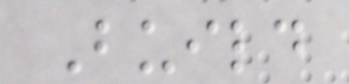Build
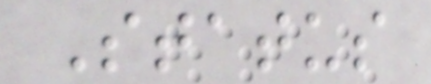Status
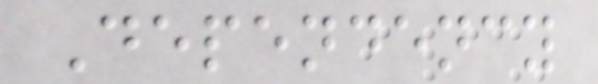Dependency
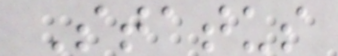Status
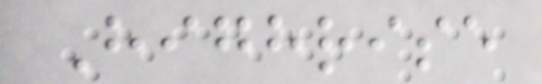Highrise
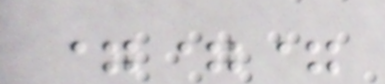===
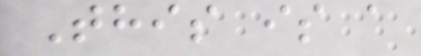This is a
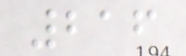216
